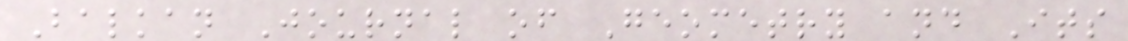Balkan Journal of Geometry and Its
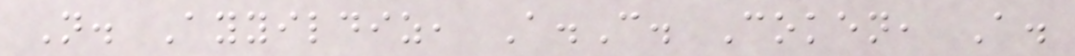N. Ayyildiz, A.C. Coken, A.
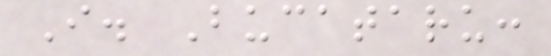I. Bucataru:
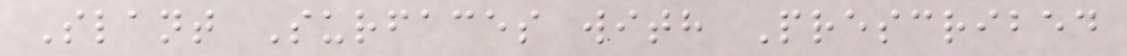Slant Surfaces with Prescribed
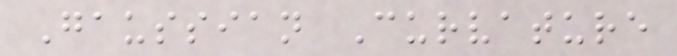Gaussian Curvature
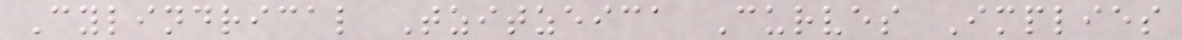Cylindrical Tzitzeica Curves Implies
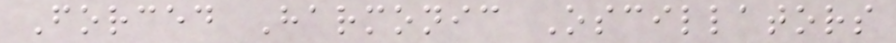Forced Harmonic Oscillators
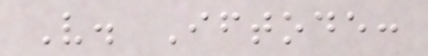V. Iftode:
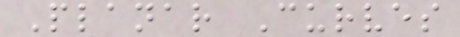Planar Curves
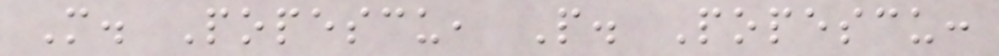M. Popescu, P. Popescu:
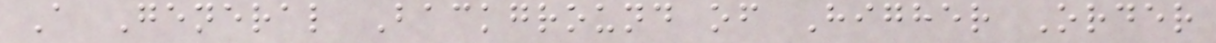A General Background of Higher Order
